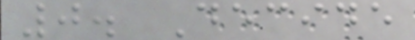0. Decide
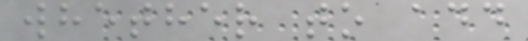whether to add
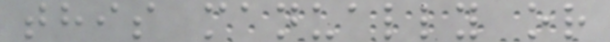this manually or
